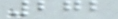272
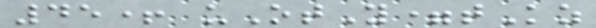45+ uOtY=tKz
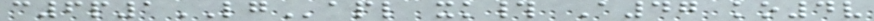c6p1LGapl xk# A47 ko4v
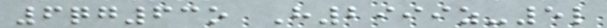6qg63o H2999z-5l
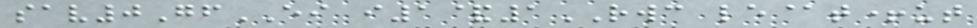sav0GfEI i1&1RWC le@t+ut
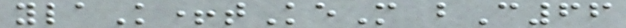ylaK+tKeM bC66
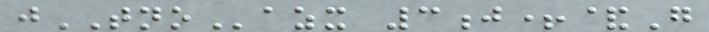jTNOazx 3j+&G
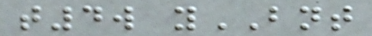t4w yBNT
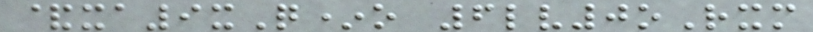&xa9xQ*o 6lv0oRxm
